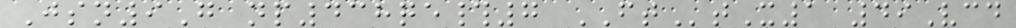Jsn9G np438qe#7 FTtX1 49Vcd
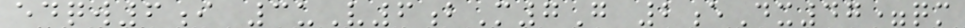edqw6i 3uV6bM7G 2eDx47=qm
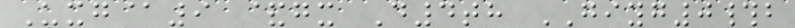Uxg@9 &gx D4th GIYG0#b
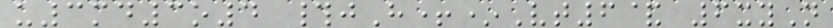u3md3o4 #jH+*Vt6& 6xyN
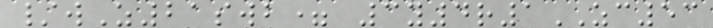/wZ21swb= 3y4r1ZC53
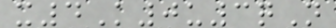x4K0u3qN
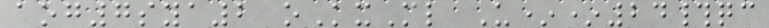aog7sya2 oKxMl U**24#qc
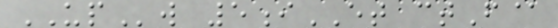UPw 5iET ctF@
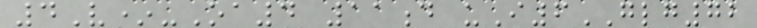4V*-Oa4 11d uI6GLG72
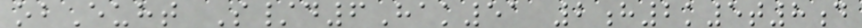obEuht S/d6Hak51 2h2k5t8d
